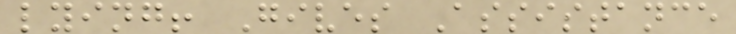lying! Gives Assistance
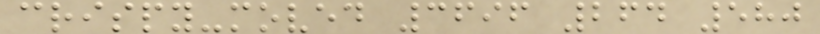crispy-moved 3696 264 580
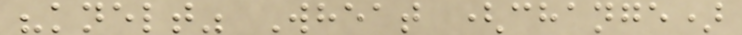"knelt" Wheat (change)
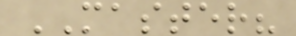MASTER?
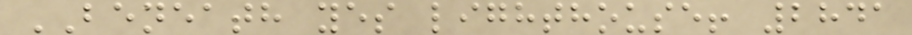BENEATH yes lighthouse! 2841
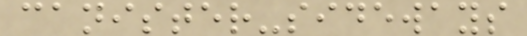canister-sideways
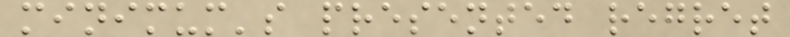minimum's presented regret
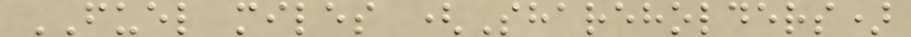FUEL miles (Shareholders)
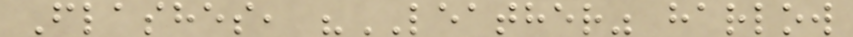Flashes, "LEATHER" harlow
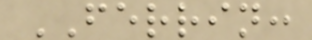FERRIN:
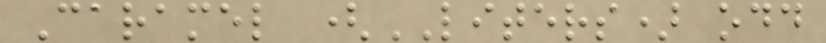Caramel (LITERS) odd
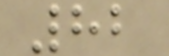82
